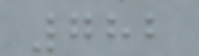782
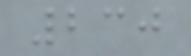230
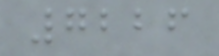7226
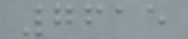7615
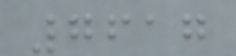7617
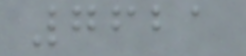7621
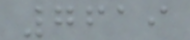7619
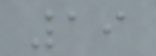19
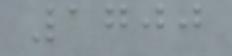1700
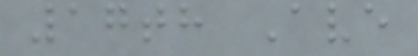17th Ave
